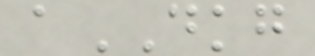aDKG
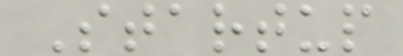Startup
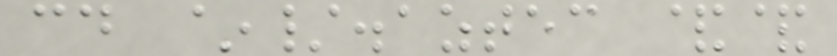cd ~/.aztec &&
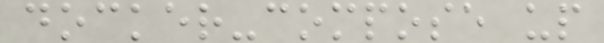docker-compose up
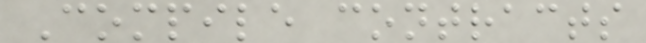Compile contracts
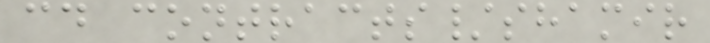cd contracts/shamir
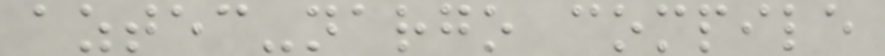aztec-nargo compile
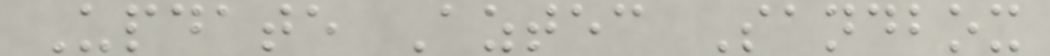Update Aztec Sandbox
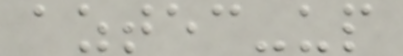aztec-up
